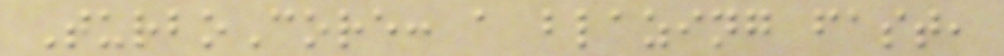TurboCore: a blazing fast,
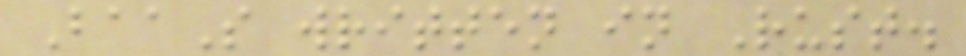BaaS written in Rust.
